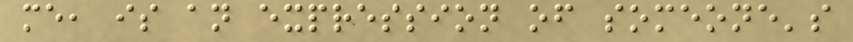me, is an expression of someone's
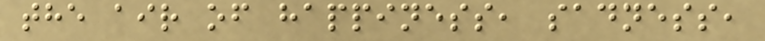the air of happiness, sadness,
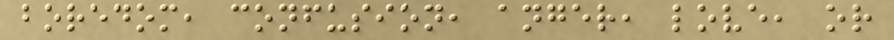boredom, confusion, anger, love, or
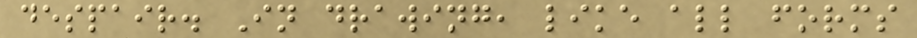despair. In drawing, like all forms
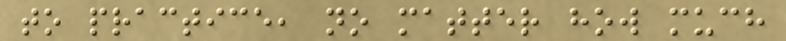to practice, no matter how much
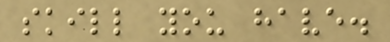skill you have.
